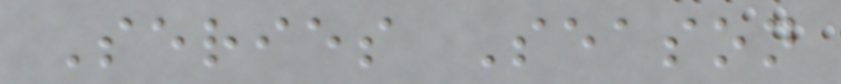Series Season
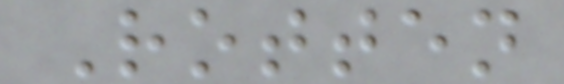Rotten
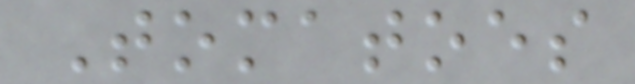Tomatoes
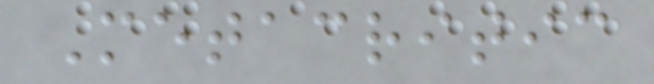Metacritic
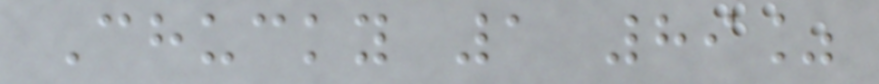Chucky 1 89%
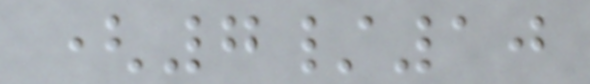(7/10
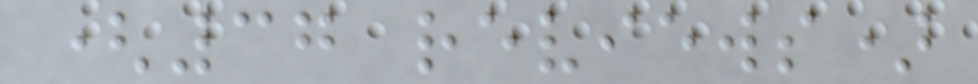(37 reviews)
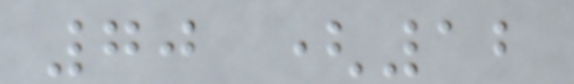70 (12
